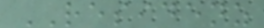RESIDENZ
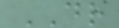DR
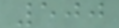500
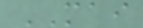MAI
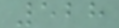528
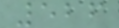526
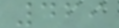469
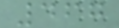467
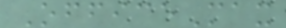OfficeMax
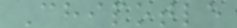Chipotle
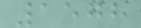1578
